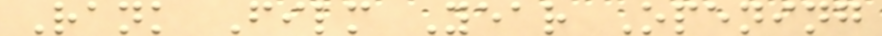Rank Film Year Opening
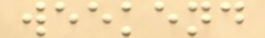weekend
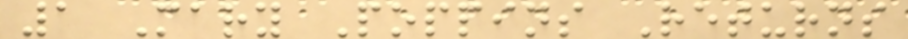1 Mary Poppins Returns
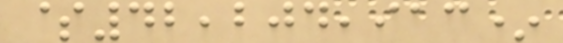$42,204,913*
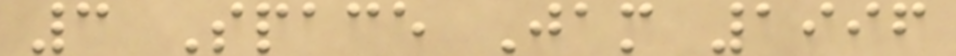3 Space Jam 1996
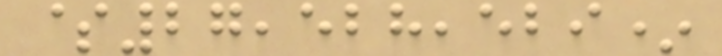$27,528,529*
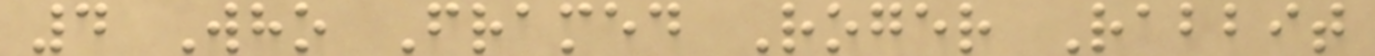4 Who Framed Roger Rabbit
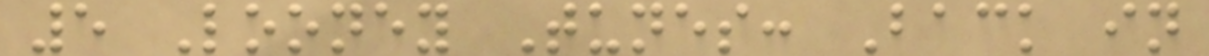5 Looney Tunes: Back in
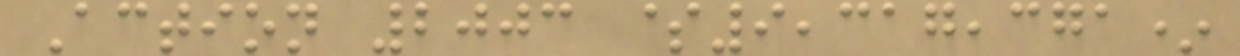Action 2003 $9,317,371*
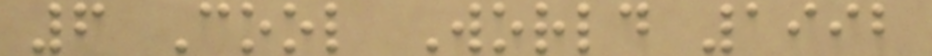6 Cool World 1992
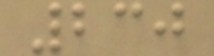230
